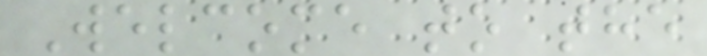Welcome to the
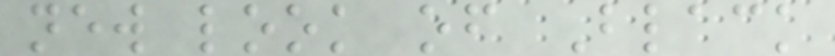new look of Black
